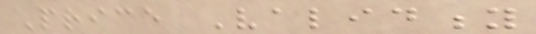Price Validity
